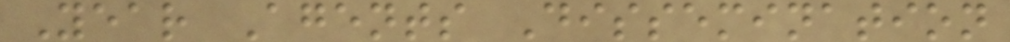Year Agents Dissemination
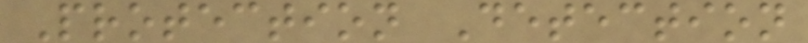Protection Detection
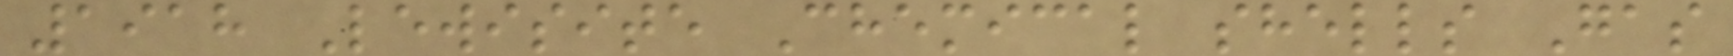1918 Lewisite Chemical shells Gas
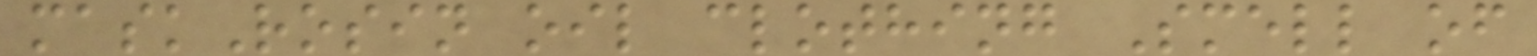maskRosin oil clothing Smell of
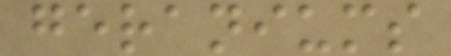geraniums
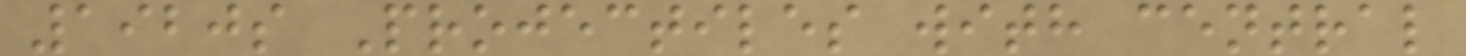1920s Projectiles with central
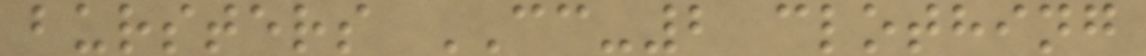bursters CC-2 clothing
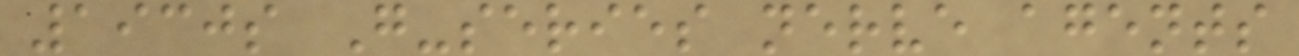1930s G-series nerve agents
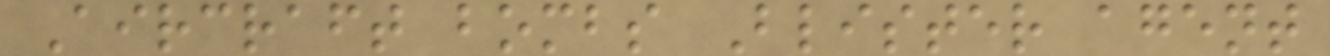Aircraft bombs Blister agent
